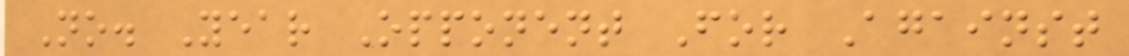No. Year Opponent For Against
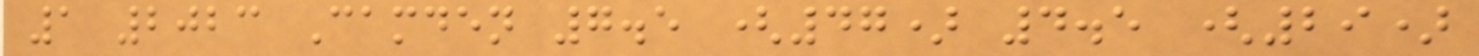1 2023 Camden 7.5 (47) 4.5 (29)
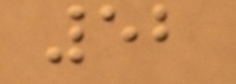52
